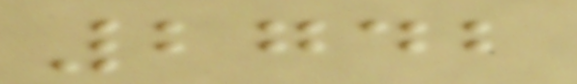2742
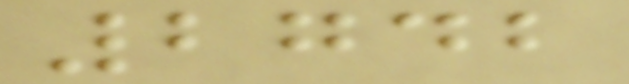2742
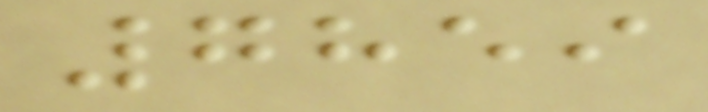7859
